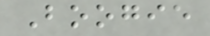Boogie
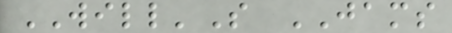WILL'S JAMS
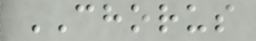CHORUS
